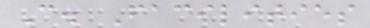C. Facilities
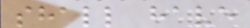shall have
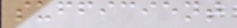sufficient
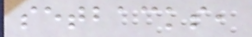setbacks,
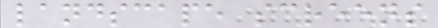landscape screens
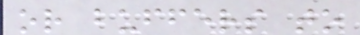or buffers to
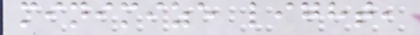minimize light,
